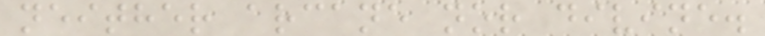neither arcane nor divine.
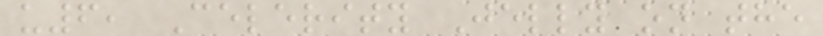u6, Celerity Jelly on the
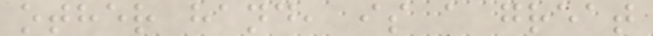other hand, is a great
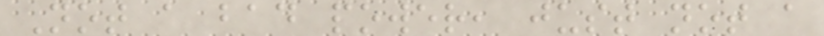Not a bad power, just not a
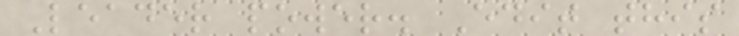Leader power. Edit this
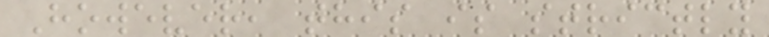However, this is strictly
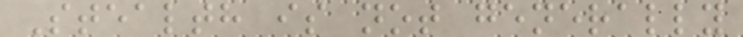Stealth is not generally
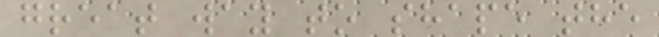great way to shape the
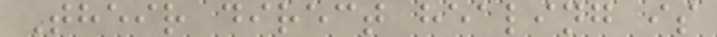Their direct healing is
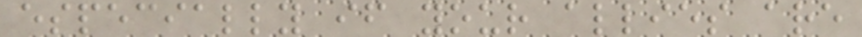especially if your allies are
